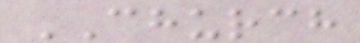CHURCH
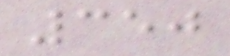350
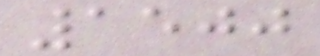1500
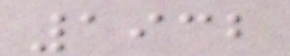1932
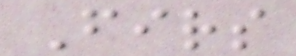Firs
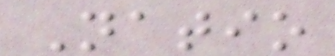Natio
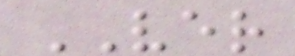VER
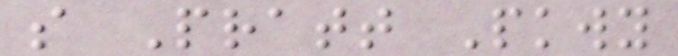s Pratt Pkwy
